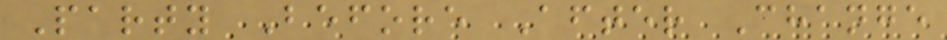Party Before After Change
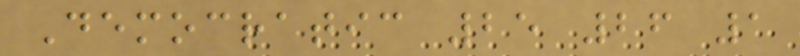Democratic 25 26 1
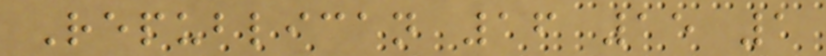Republican 16 15 1
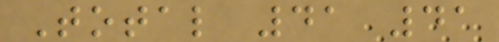Total 41 41
